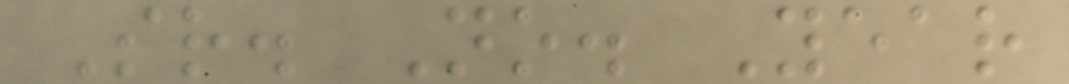Sr. No. Year
